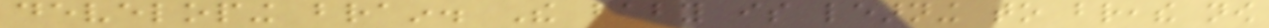developing brain. The baby is learning to breathe now
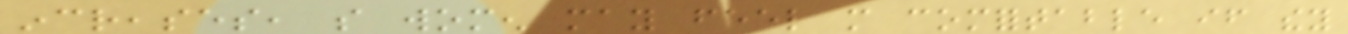increases, so women may feel more comfortable if they
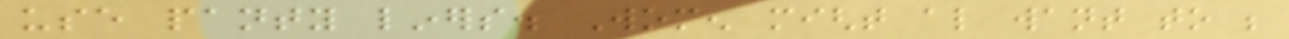use panty liners. Women might also want to be
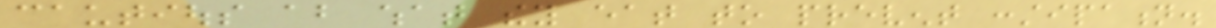cautious about what they eat to prevent constipation.
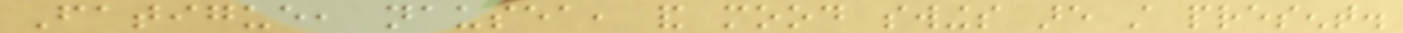Fatigue, nausea, and mood swings are still present.
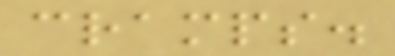cramps.
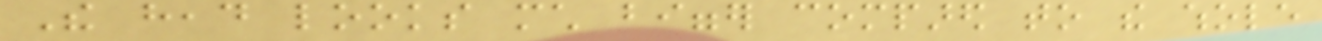The head looks much bigger compared to the whole
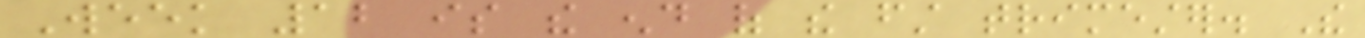Week 12 is the end of the first trimester. The
